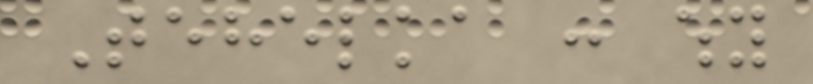Tehelka : why
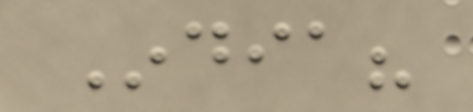India?
